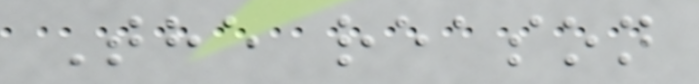The reason
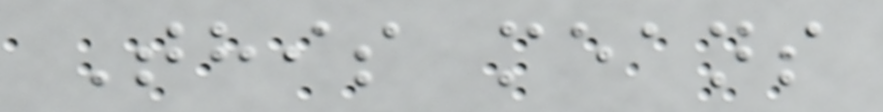This means
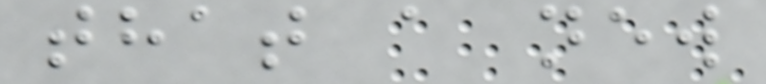that a new
